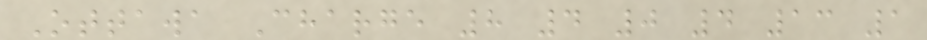Ottawa Charge 8 4 0 4 13 1
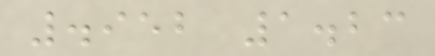.952 1.23
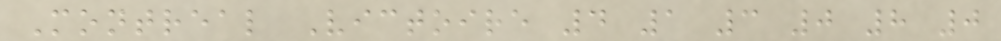Montreal Victoire 4 1 3 0 8 0
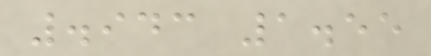.943 1.55
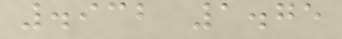.932 1.75
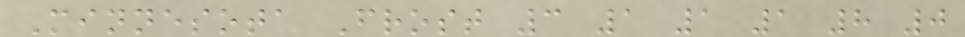Minnesota Frost 3 1 1 1 8 0
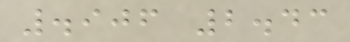.906 2.43
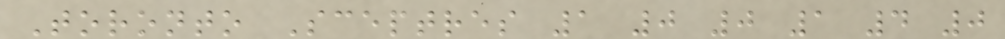Toronto Sceptres 1 0 0 1 4 0
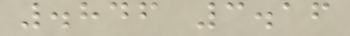.846 3.16
